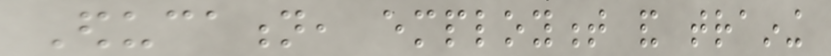Education, employment and training
